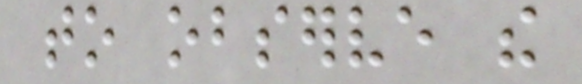to observe the
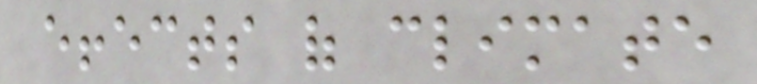effects of climate
